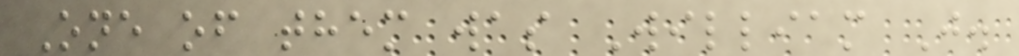One of them was William J.
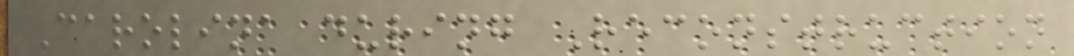Carolina during Reconstruction
